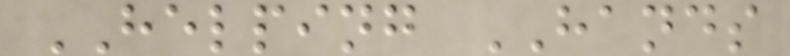HELPING HANDS
